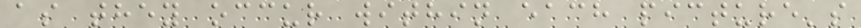as they occur within each picture's
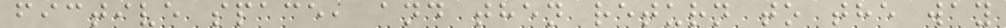fictive space, and then return to the way
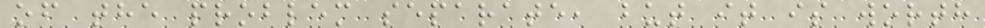of the problem separate, but it is worth
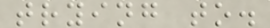trying to.
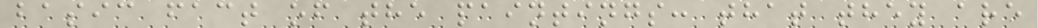basic fact of the paintings: that they are
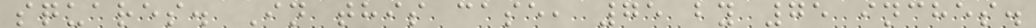squares. In this case, 75 by 75 inches.
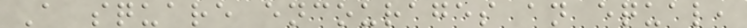A square encourages an equal,
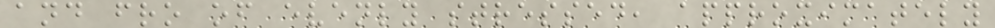and fro of evenly stressed, approximately
